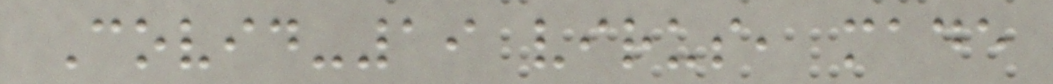Covid-19 virus, made
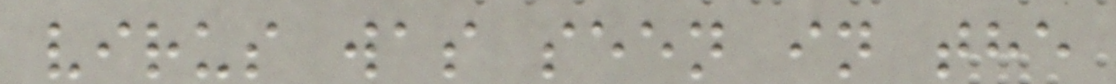virus was seen in the
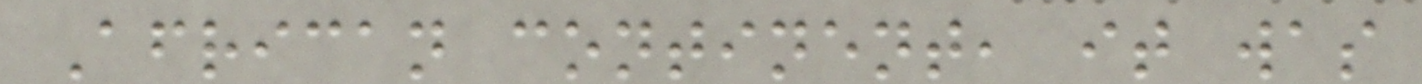African continent, it was
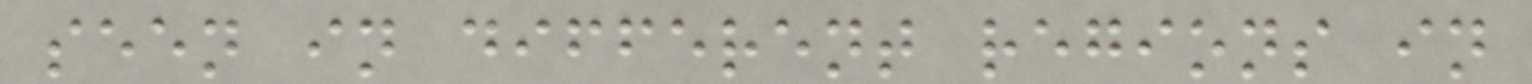seen in different regions in
